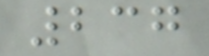237
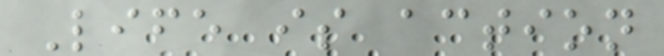Life is action
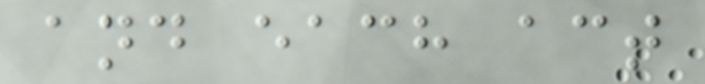and each act
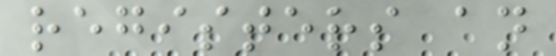registers an
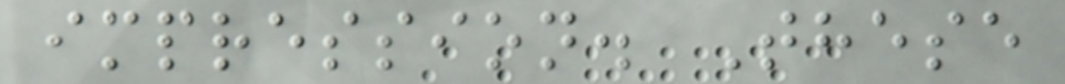impression. These
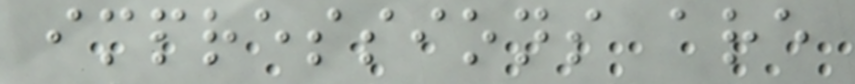impressions are
